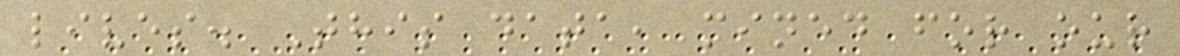lives. This data, mined for our
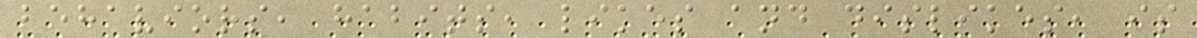behaviors, habits, likes and dislikes, is
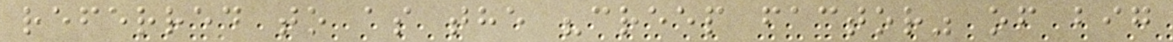referred to as the "creep factor" of big
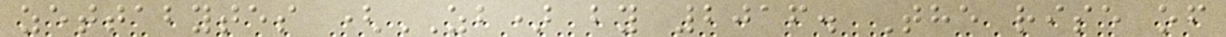zettabytes (ZB) by 2016. The rise of
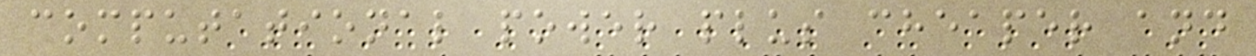computational power plus cheaper and
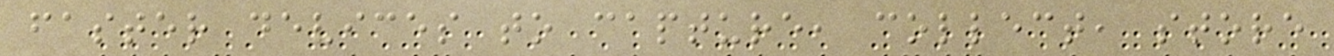faster devices to capture, collect, store
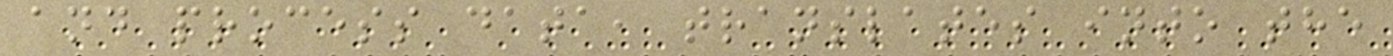and process data, translates into the
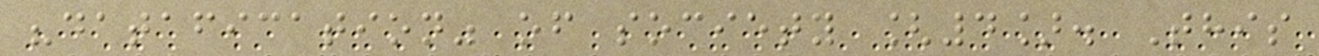"datafication" of society [4]. This
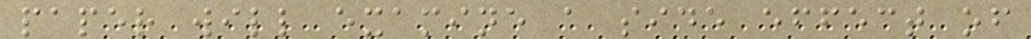paper will examine a side effect of
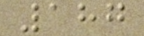187
